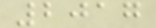2017
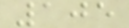105
